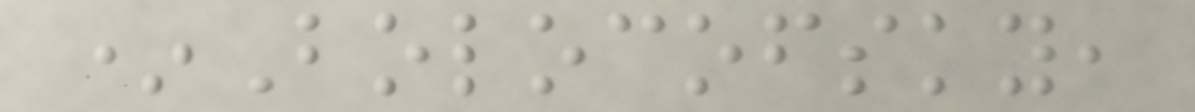*Bolocofsky,
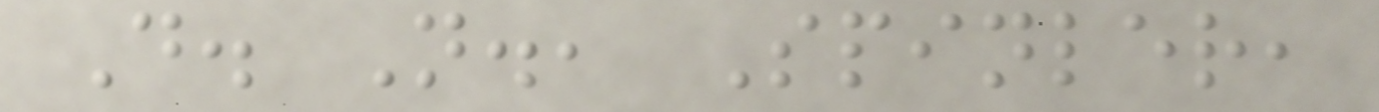D. N., Spinler,
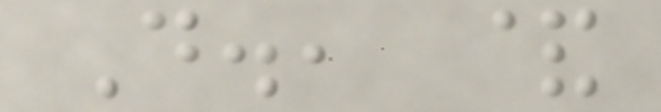D., &
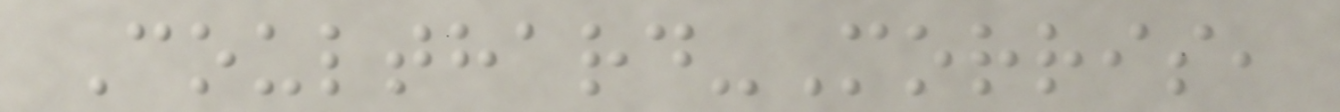Coulthard-Morris,
